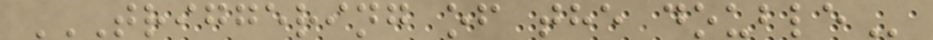TRIGGERING OF THE DOUBLE
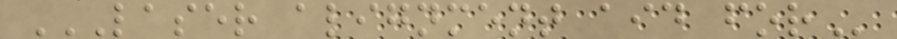LASER ALIGNMENT AID FOR
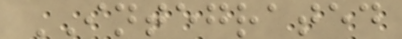INTEGRATED
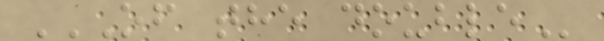OF THE DOUBLE
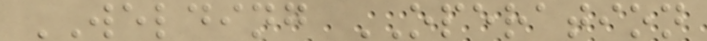WELDING OPERATION
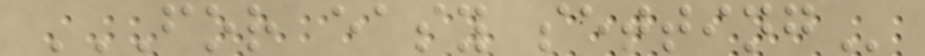FOR EASY SETTING
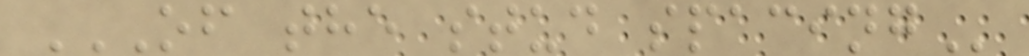OF THE STUD SPACING
